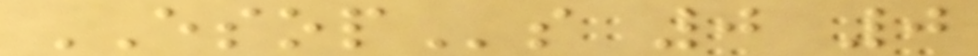ESOPs 0 0
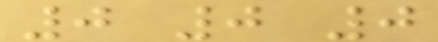0 0 0
